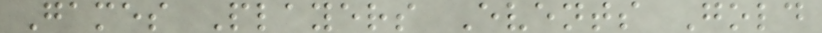Games Players Events Gold
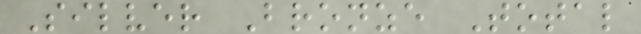Silver Bronze Total
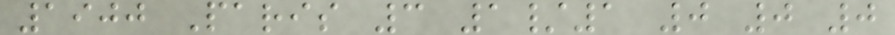1900 Paris 3 1/1 0 0 0
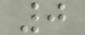0
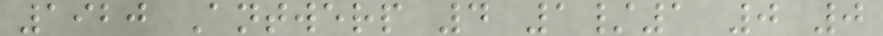1920 Antwerp 4 1/1 0 0
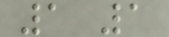1 1
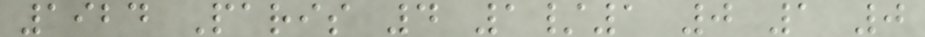1924 Paris 4 1/1 0 1 0
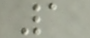1
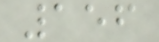156
